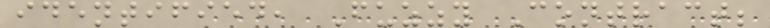identified, Fuzzy Contract;
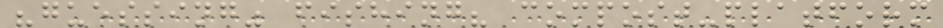"guessing" fishing? compost-platform
